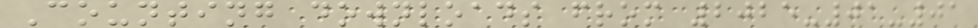Counting downloads from 2025-01-01
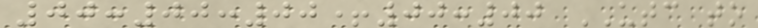00:00:00+00:00 UTC to
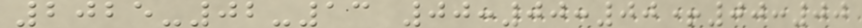2025-02-13 00:00:00+00:00
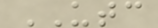UTC
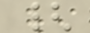{
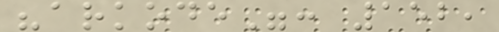"arkode": 152,
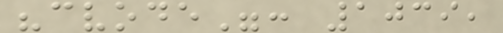"cvode": 1039,
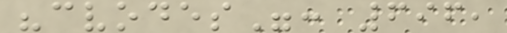"cvodes": 696,
